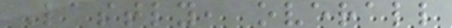Lastly, overall
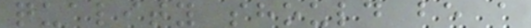quality should be a
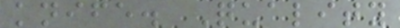knife. Quality
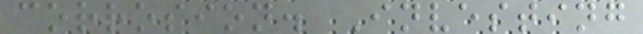corrosion. Investing
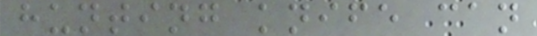hunting knife can
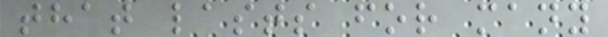that lasts for many
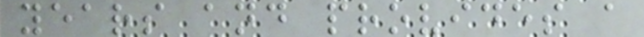years and provides a
